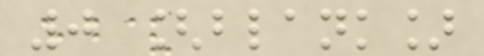0 [blank]
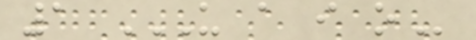1 U A I O
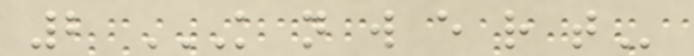2 K N W E R T
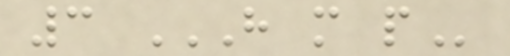3 H M P
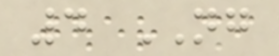4 NG
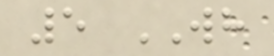5 WH
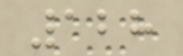128
